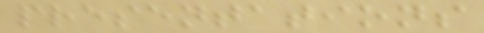presentations
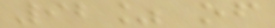92% of
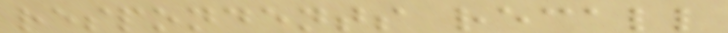respondents recall
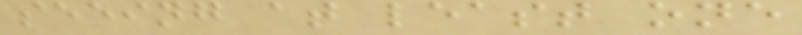seeing at least one
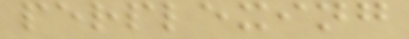perplexing
